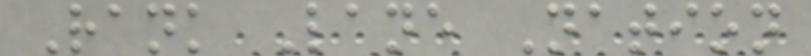Rank Lane Nation
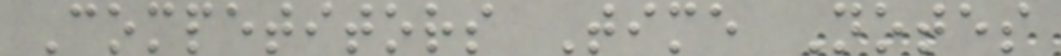Competitors Time Notes
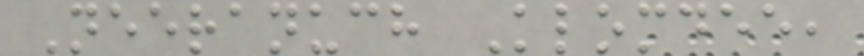Neeranuch Klomdee,
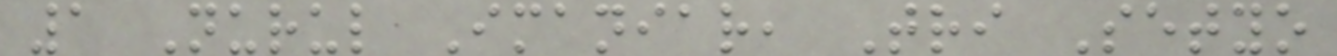1 Nurul Imaniar, Tri Setyo
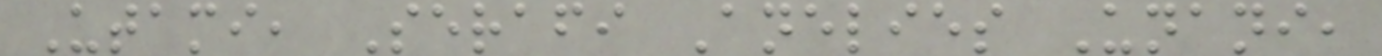Utami, Serafi Anelies Unani,
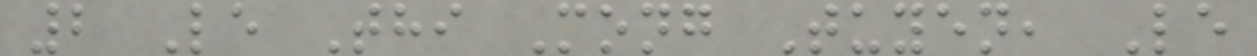2 Le Thi Mong Tuyen, Le
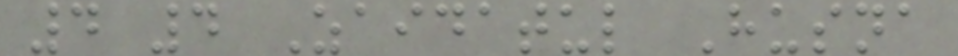4 4 Zaidatul Husna
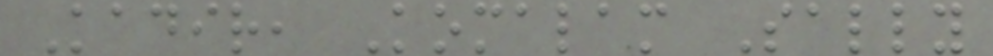Kadir, Komalam Sally
